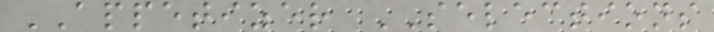APPETIZER SELECTIONS
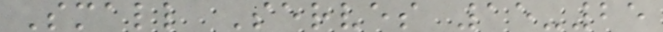Small Serves 15-25
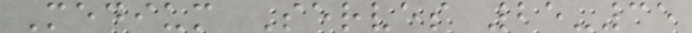Medium Serves 25-35
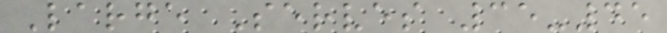Large Serves 35-45
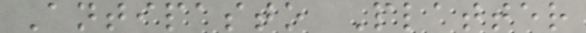Antipasto Platter
